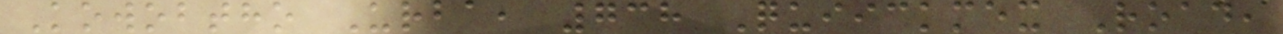Kowobtho Urba, 738 Quiickmex Road,
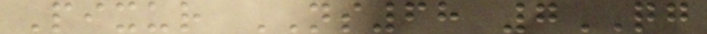Pixur NS68 7QG
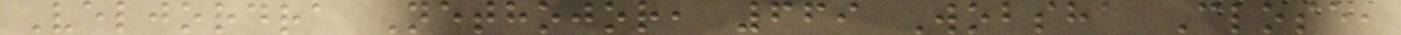Veljordra Nethojor, 669 Wobsha Close,
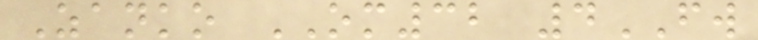Zanko OM32 4FW
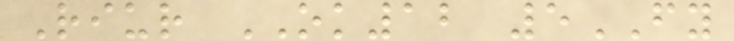Riur OK12 5FY
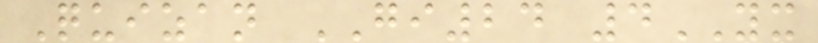Quizan GI24 4YX
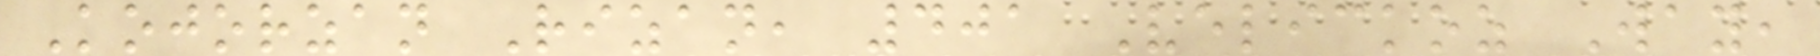Kojorzan Rizan, 401 Velickoz Way,
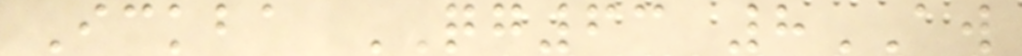Ickba QG63 8AW
